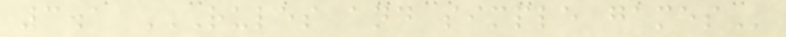3.1 RULES AND SIMPLE GAMES
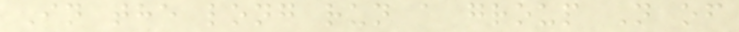In the long run a group N of
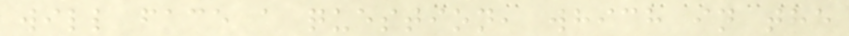will face a question, which in the
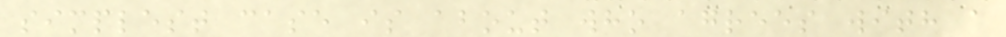simplest case is about who agrees with a
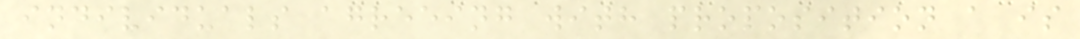individuals agreeing with proposition a is
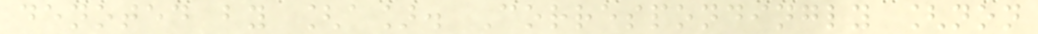denoted by [a]. Correspondingly [non
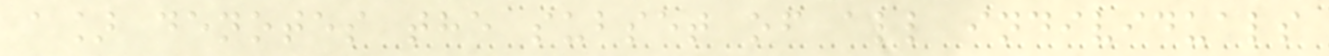a] denotes the subset of all individuals
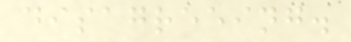disagreeing.
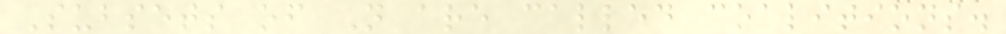Subsets of N are called coalitions.
